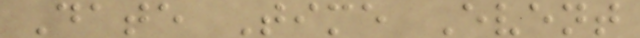Date Time Event
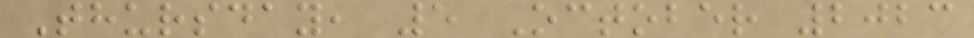Thursday, 5 October 2023
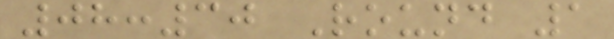08:30 Round 1
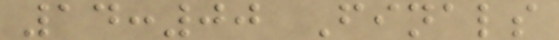14:00 Finals
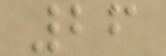26
